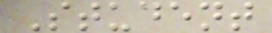Student
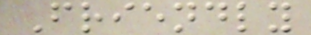Friendly
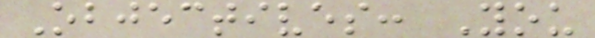Objectives: You
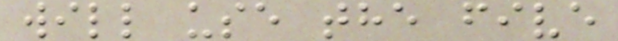will use the five
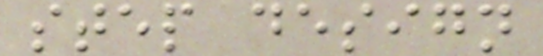step design
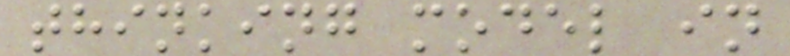thinking model in
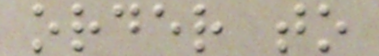order to
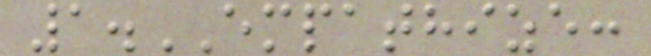1.EMPATHIZE:
